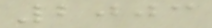2003
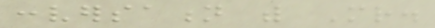conversation with Mr.
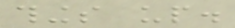things up.
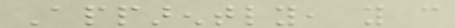Apparently, you can
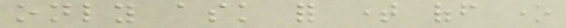only ask for time off one
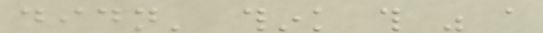didn' think this was a
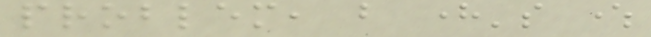problem, but here's where
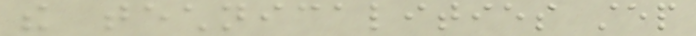the technicalities step
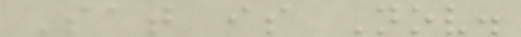Sat is Nov.
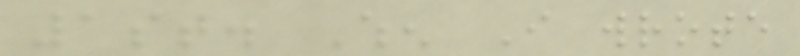1st. When I wrote
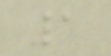1
